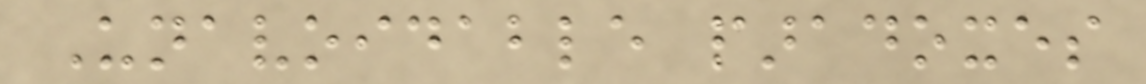Unavoidable paradoxes
